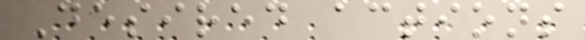Desired actions
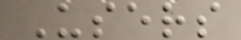Users
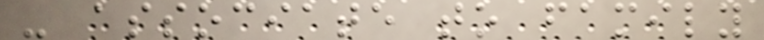- associate to family
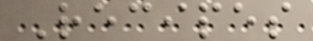Recipes
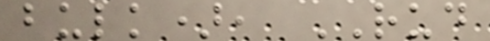bulk), RUD
